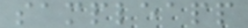sampleapp
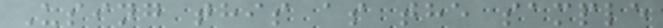Using this as the sample
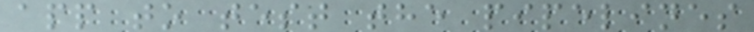app to test the pipelines
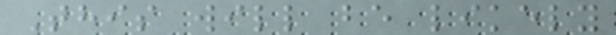This will be likely
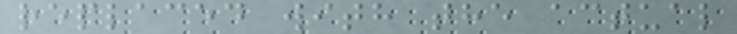replaced with the actual
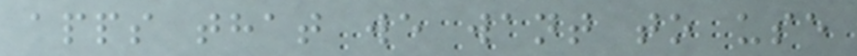apps that we want to use
